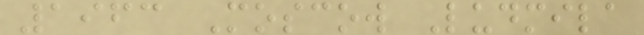1963 Moscow Ludmila
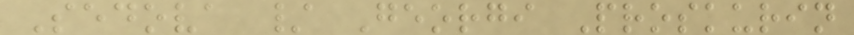Sedova / Georgi Proskurin
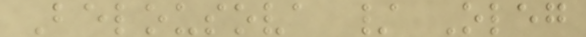Belousova / Oleg
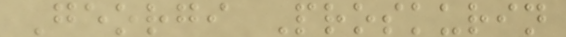Georgi Proskurin
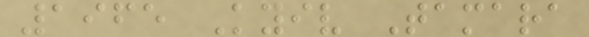1965 Kyiv Tamara
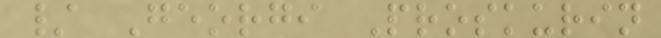/ Georgi Proskurin
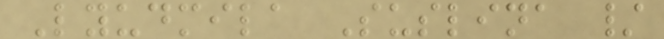Lyudmila Suslina /
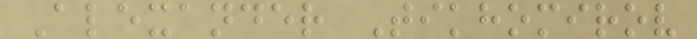Alexander Tikhomirov
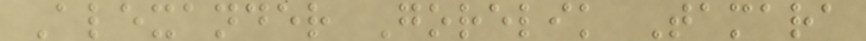Alexander Gorelik Tamara
